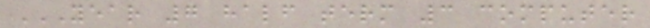YEAR 7 HALF TERM 3 COMPUTER
